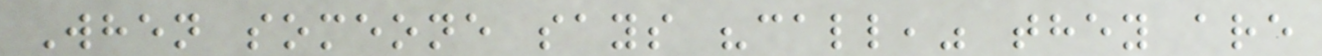When someone says "call," they are
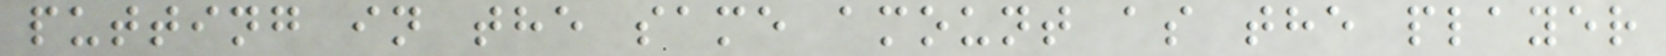putting in the same amount as the player
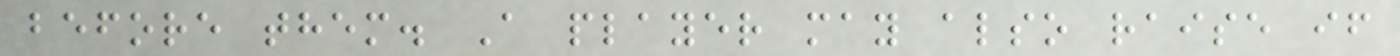before them. A player may also raise if
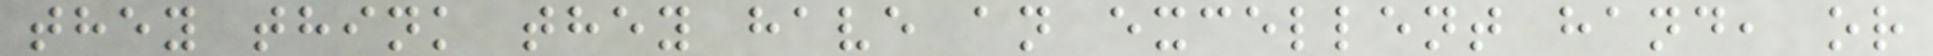they think they have an excellent hand, or
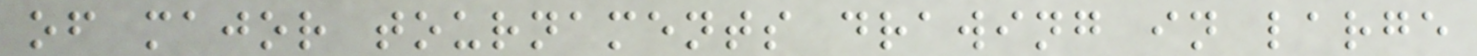of major tournaments drawing in large
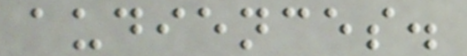audiences.
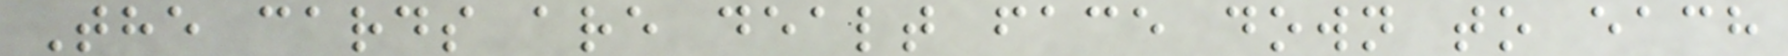The cards are dealt face down to each
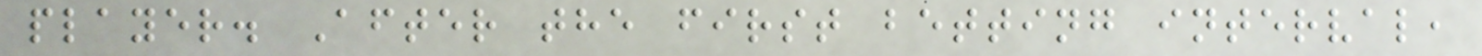player. After the first betting interval,
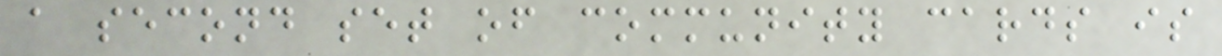a second set of community cards is
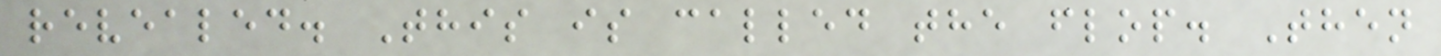revealed. This is called the flop. Then
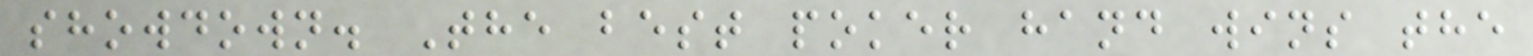showdown. The best poker hand wins the
